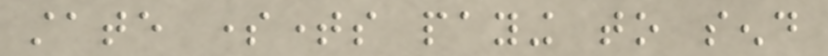state sometimes paying to send
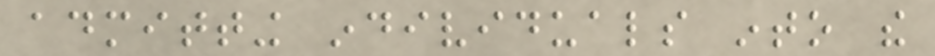admitting individuals into the
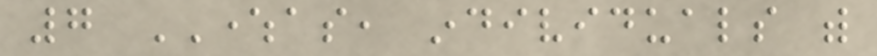7 WHEREAS, individuals with
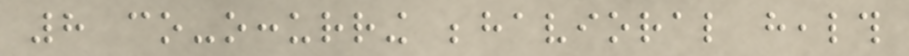8 co-occurring behavioral health
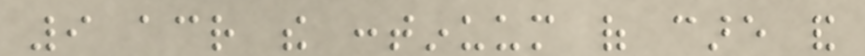9 across the continuum of care and
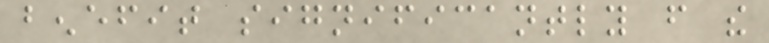benefit significantly from the
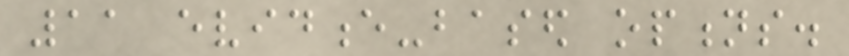11 evidence-based options.
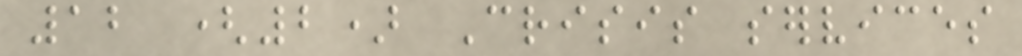12 (2) Crisis services
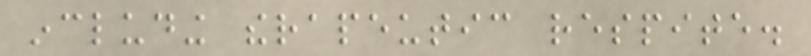including therapeutic respite.
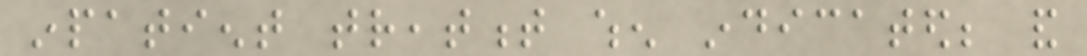inpatient treatment when indicated; and
